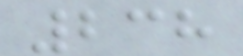238
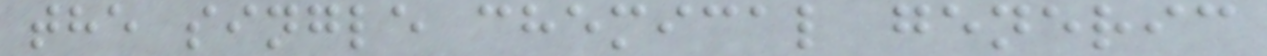the single chemical generic
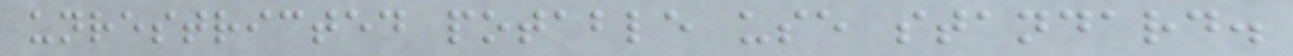unrestricted potable use standard.
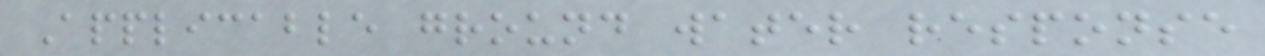Applicable ground water response
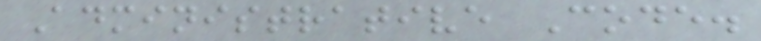Administrative Code.
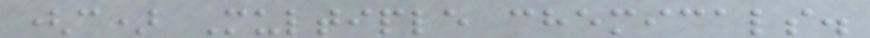(c) Multiple chemicals.
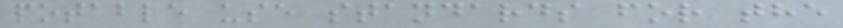potable use standards for the
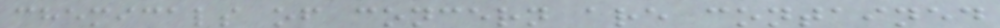chemicals of concern are contained
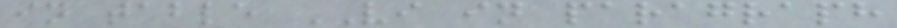in table VI in paragraph
